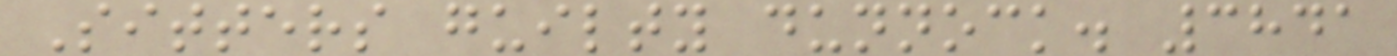Sitters guilty dunnock. 3841
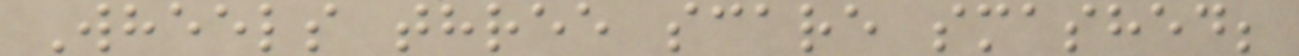Wheels three scare smashed;
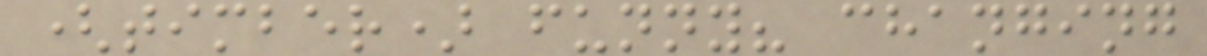(timber) funny? changing
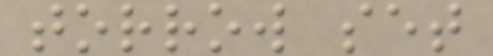torrow set
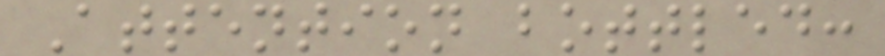Attention bottled:
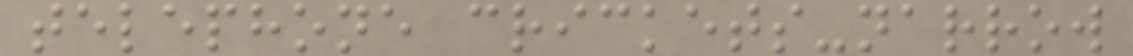telephone crickets-narrow
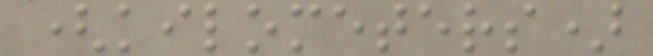(kilometers)
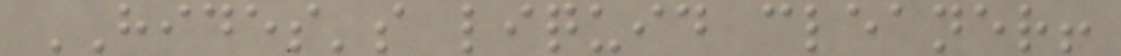HIDES's liquid cleaner!
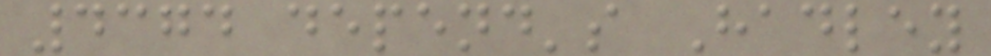4374 depend's Hadley
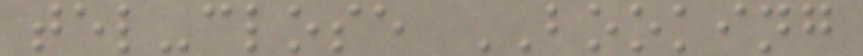tel-close BOOKING
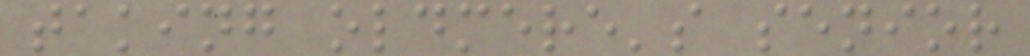taking oldmere's senior
